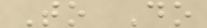To Do
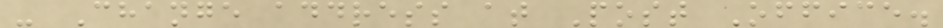- Change address at Post Office.
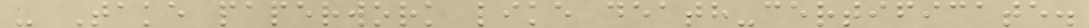- Take paperwork like death-certificate.
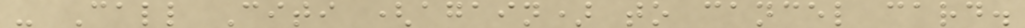- Call Citi (again) to cancel card.
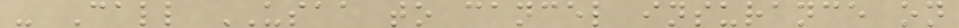- Call USAA to cancel insurance on
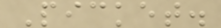Picket.
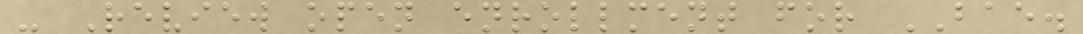- Review open enrollment for BAE.
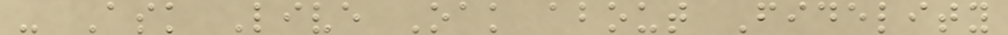- Ask Live Oak about Fidelity
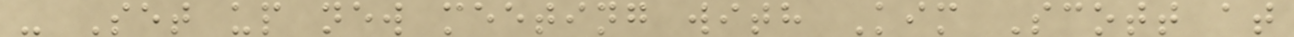- Set up new meeting with Kim Scott at
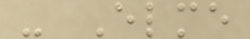- Elme
